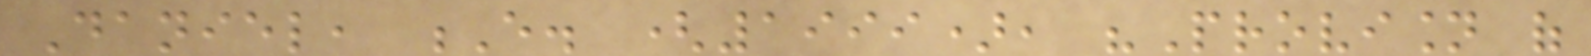Daniel, E. (1999), "Provision of
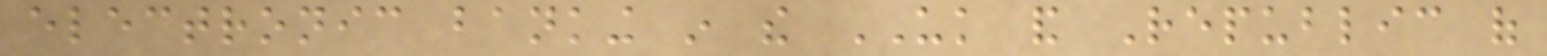electronic banking in the UK and Republic of
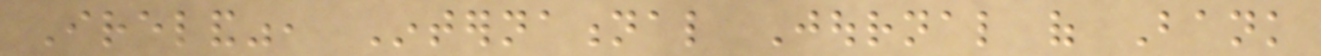Ireland", International Journal of Bank
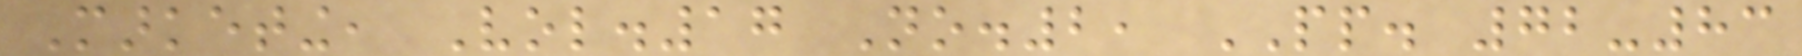Marketing, Vol.17 No.2, PP. 72-83
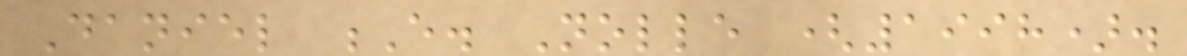Daniel E. Nolle (1998).
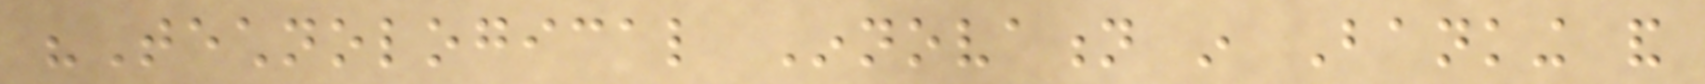"Technological Innovation in Banking and
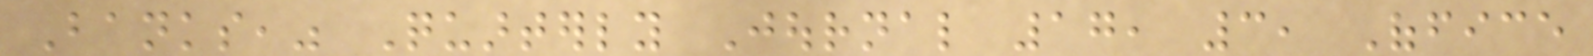Banks," Quarterly Journal 17, 3, Office
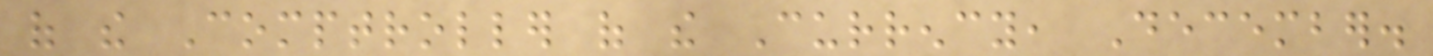of the Comptroller of the Currency, December.
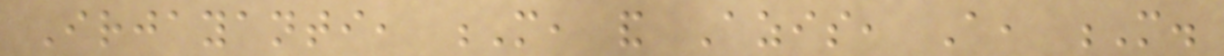Irjayanti, M, and Azis, A, M.
